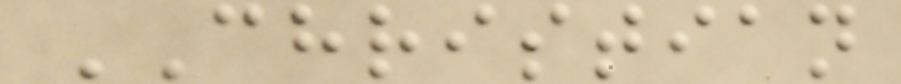CHRISTIAN
